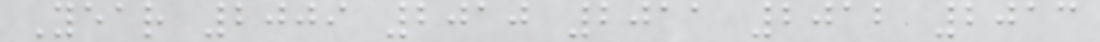Year 2009 2010 2011 2012 2013
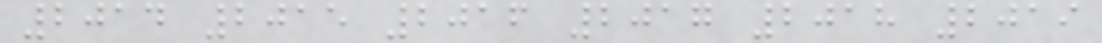2014 2015 2016 2017 2018 2019
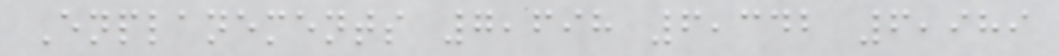Enplanements 7,698 6,342 6,989
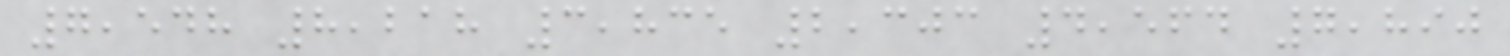7,548 8,218 3,835 2,303 4,564 7,890
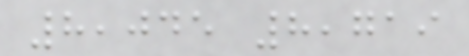8,045 8,719
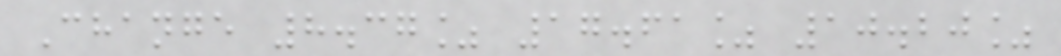Change 8.37% 17.61% 10.20%
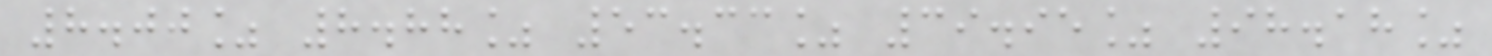8.00% 8.88% 53.33% 39.95% 98.18%
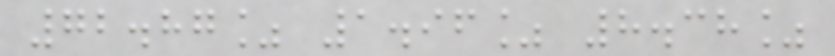72.87% 1.96% 8.38%
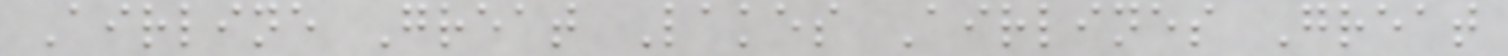Airline Great Lakes Airlines Great
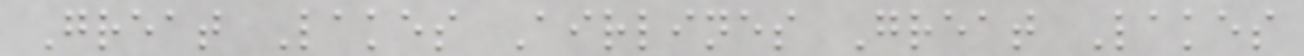Great Lakes Airlines Great Lakes
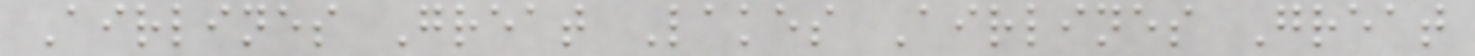Airlines Great Lakes Airlines Great
